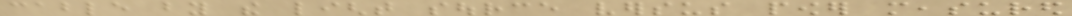cable by the light source versus power measured
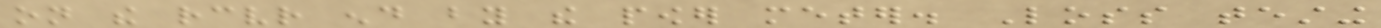on the receiver end by the power meter. Loss testing
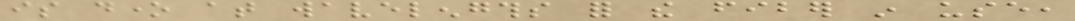is done at wavelengths for the fiber in use,
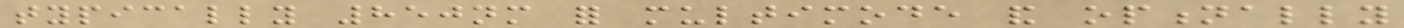typically 850nm for multimode and optionally
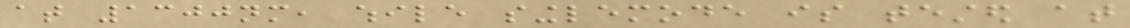at 1300nm, while singlemode is tested at
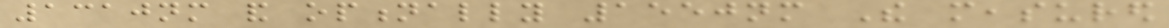1310nm and optionally 1550nm The measured
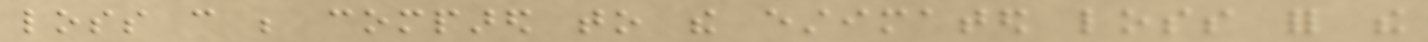loss can be compared to the estimated loss for the
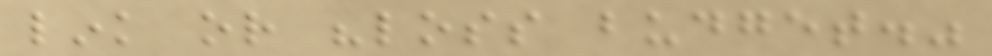link or "loss budget."
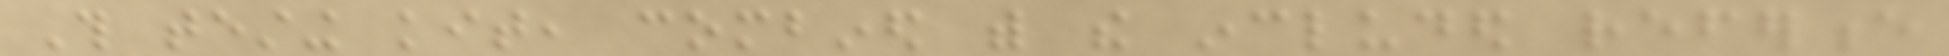This testing kit, combined with the included reference
